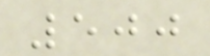500
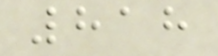818
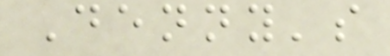Denny's
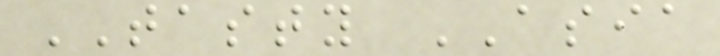TASTY ASIA
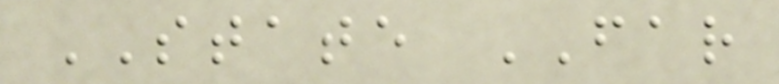STATE FAR
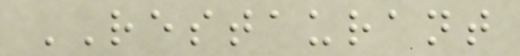RESTAURANT
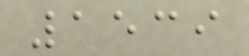1539
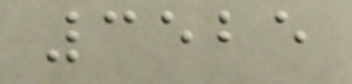3525
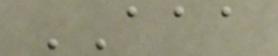AAA
